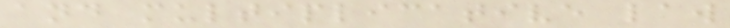and multiplicative law
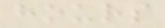hours
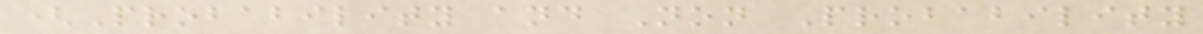(Probability and Non Probability
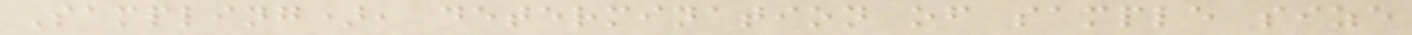Sampling), determination of sample size
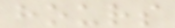hours
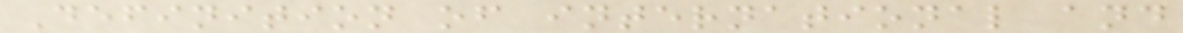Definition of international and
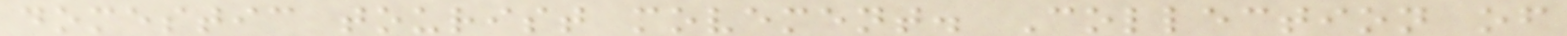domestic tourist movement. Collection of
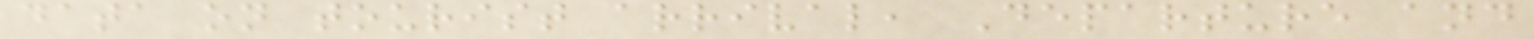data on tourist arrival, Departure and
